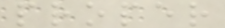proper
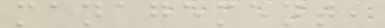management,
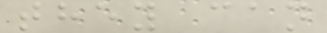they can
